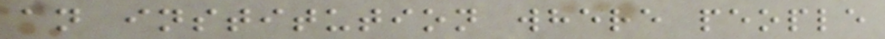an institution where people
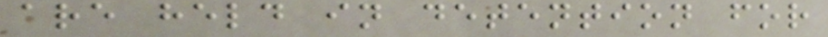are held in detention for
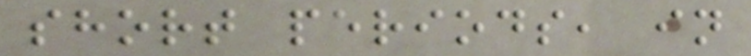short periods, in
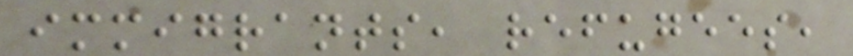immigrants, refugees,
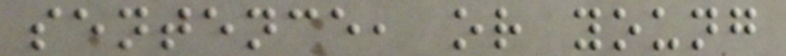sentence, or young
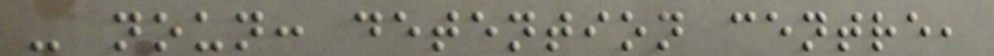- noun: detention centre,
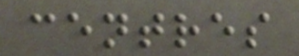centres
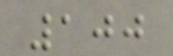100
